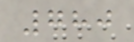780
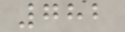782
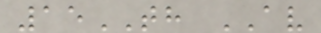15TH AV
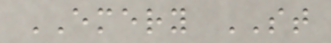EMERY ST
